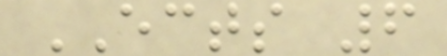ECTS 6
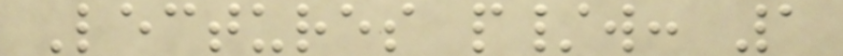Lectures p/w: 1
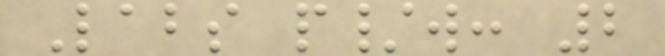Labs p/w: 2
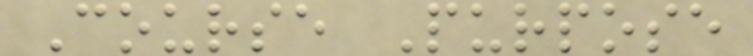Course Purpose
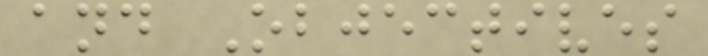and Objectives
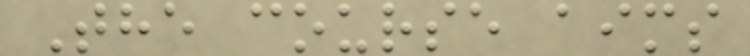The course aims
